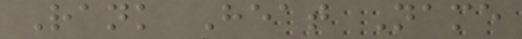Rank Heat Name
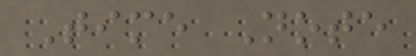Time Note
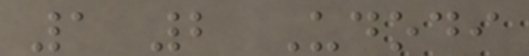1 2 Udodi
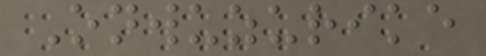Onwuzurike
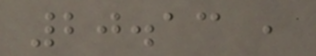20.13 ,
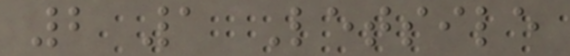2 1 Letsile
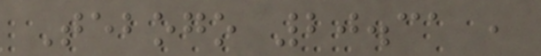Tebogo 20.31 ,
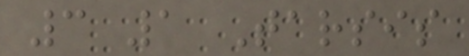3 1 Tarsis
